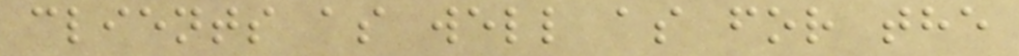clients as well as for the
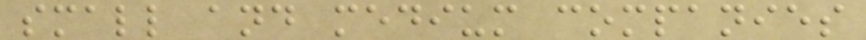small and medium companies
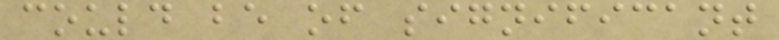could be of significant
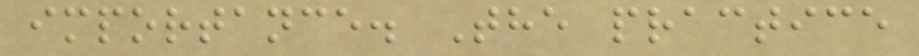importance. The practice
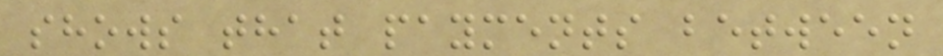shows that payments between
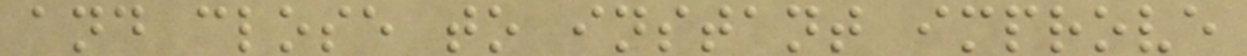and close to instant improve
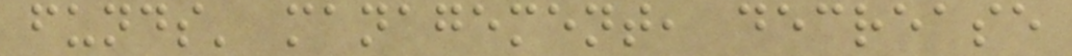funds' management, decrease
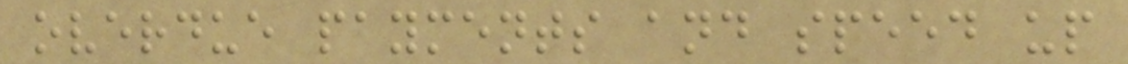overdue payments and speed up
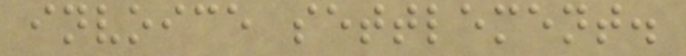invoice settlement.
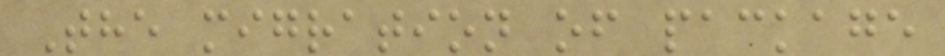The migration of package
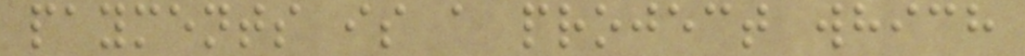payments is a project which
